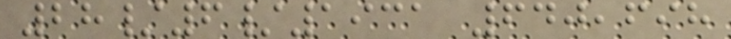28/6/1931 640,698
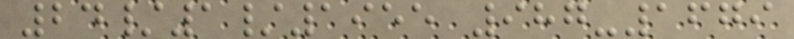24/1/1955 987-1679
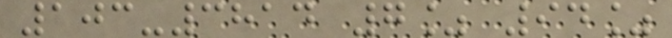103-3814 7% 94%
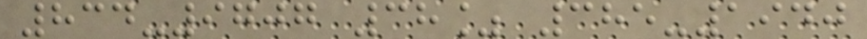834-9707 38% 385-1940
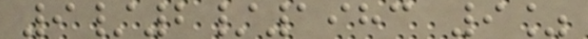9/2/1983 9%
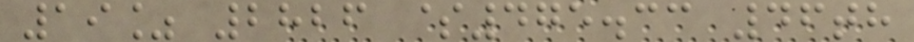19% 2826 $475.33 46th
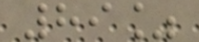89%
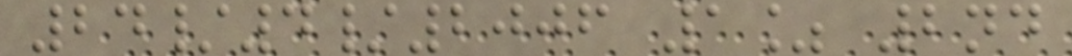24/4/2006 1% 2nd
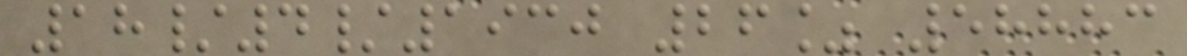18/4/1930 26% 58883
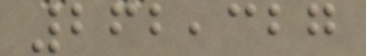262,327
